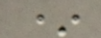*
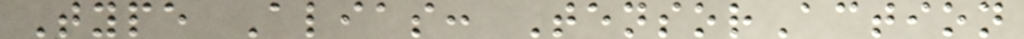Type Alias: TensorAction
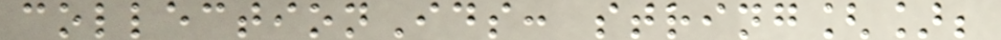collectionIds: string[];
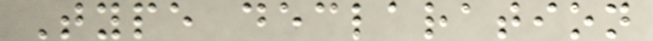Type declaration
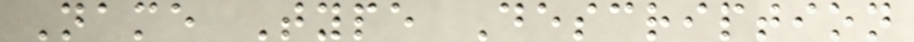Name Type Description
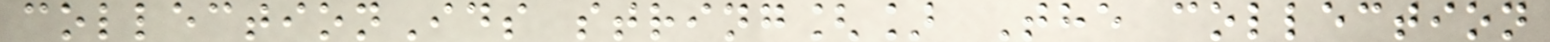collectionIds string[] The collection
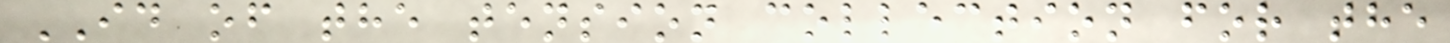ID of the tension collection for the
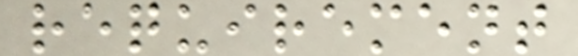requirement
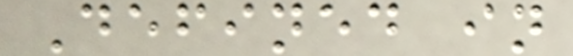Defined in
